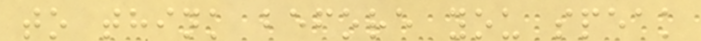to think before you speak
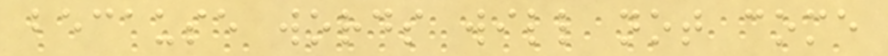because words will not come
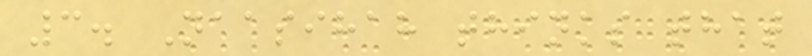3. Naasihah thinks that
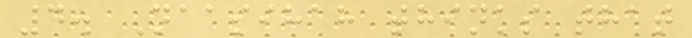4. Naasihah thinks that
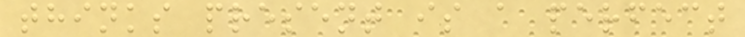thinks present is a perfect
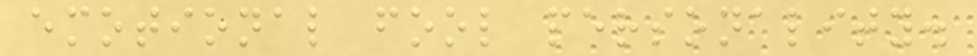emotional fool personality.
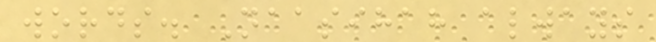words. Naasihah always
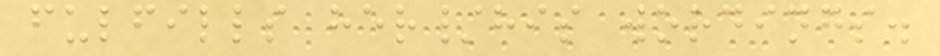fulfills her/his wordings.
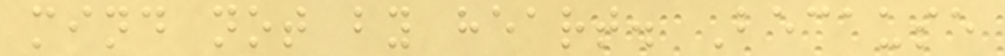mind not by heart. Because
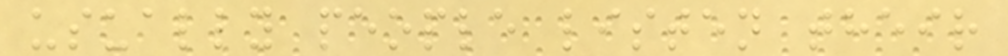usually people listen their
